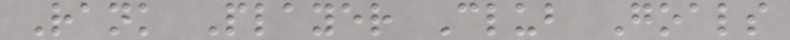Rank Player Club Goals
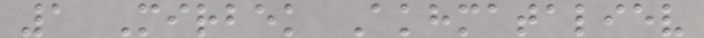1 Mirbek Akhmataliev
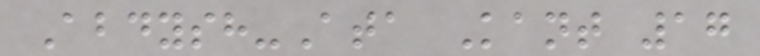Abdysh-Ata Kant 17
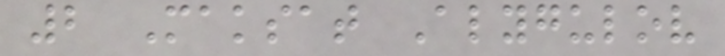2 Maksat Alygulov
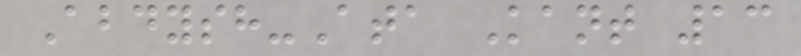Abdysh-Ata Kant 13
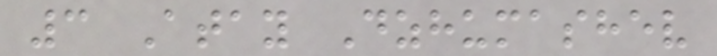3 Atay Dzhumashev
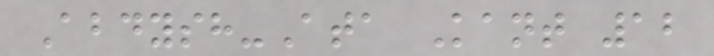Abdysh-Ata Kant 12
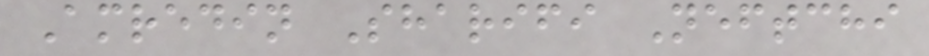Amredin Sharifi Neftchi
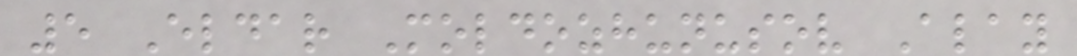5 Eldar Moldozhunusov Alay
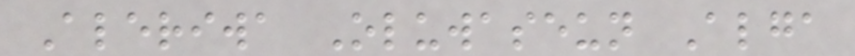Aleriwa Oluwaseun Alga
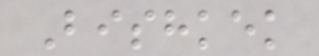Bishkek
